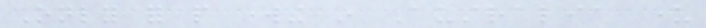Only for people working in Australia under
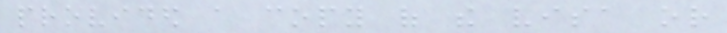provided a copy of the visa or
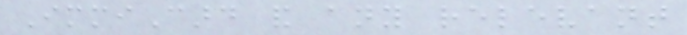ImmiCard and any relevant
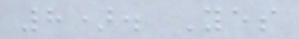8). Yes
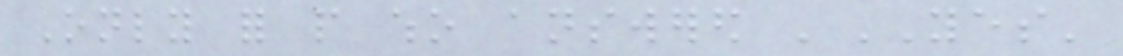Only for people who answered 'YES'
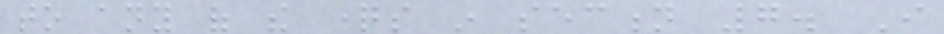to any of the questions in section 7. I
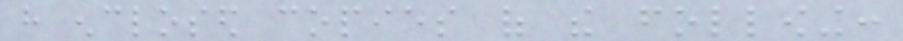have enclosed copies of the following:
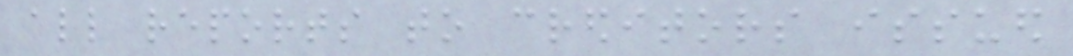all reports to creditors issued
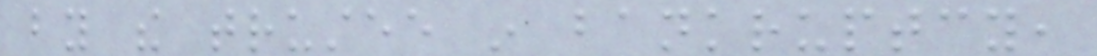by the trustee in bankruptcy,
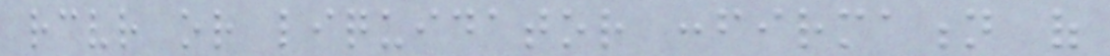receiver or liquidator confirmation of
